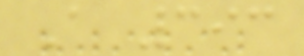A 393
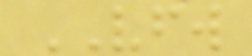VFW
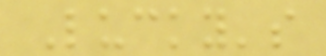Lucky's
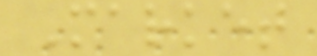Market
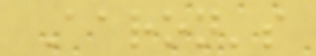Aaron's
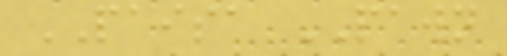PAISA PAWN
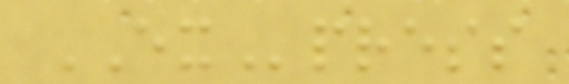EXpress
